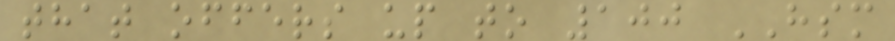that offers up to 100 HSM
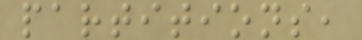partitions,
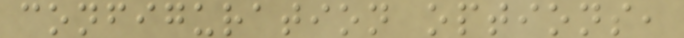configuration options,
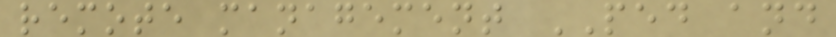remote management PED and
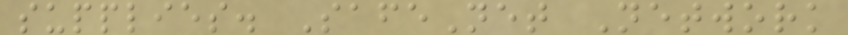supplies. SafeNet Network
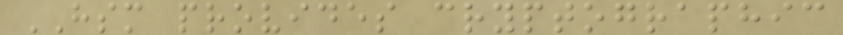HSM provides cryptographic
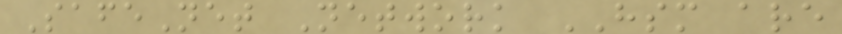SafeNet Network HSM are
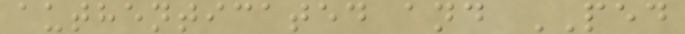authenticated and PED
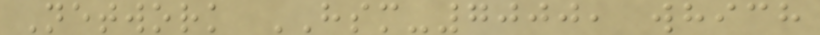Network HSM-7000, which
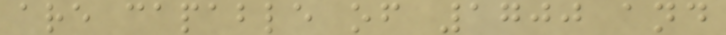are capable of 1700 and
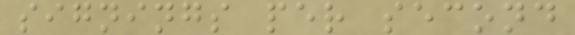signings per second
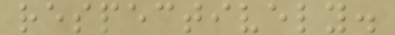respectively.
